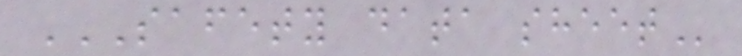SAFETY DATA SHEET
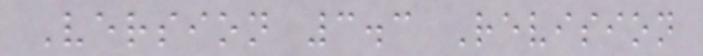Version 3.3 Revision
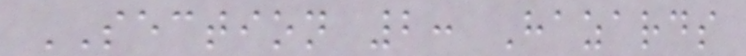SECTION 2: Hazards
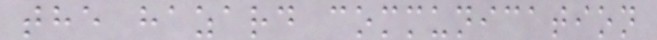the hazard communication
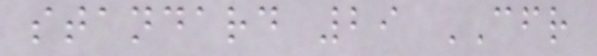standard 29 CFR
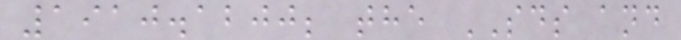1910.1200; the SDS and
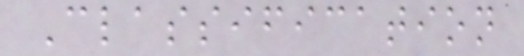Classification
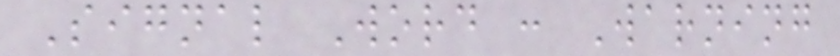Signal Word : Warning
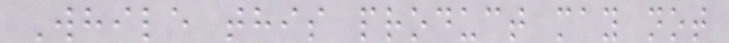While this product may not
